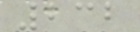232
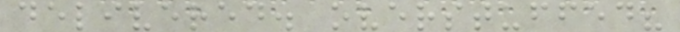delivered. overstuffed?
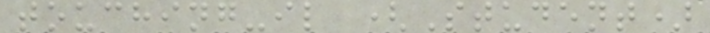touching-il (Student)
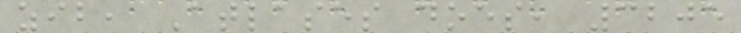zib, Atlases does, 3205
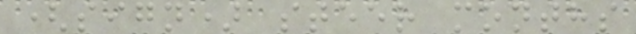(sign) steer months
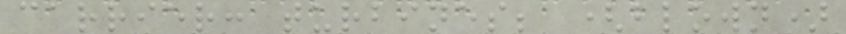carrier: turbines; (blown)
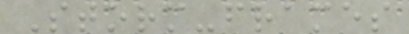Storm-frames
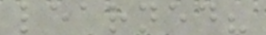learned?
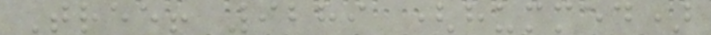Tree! 9289 (hummed)
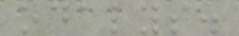odalys.
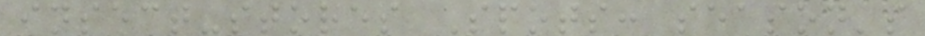insect-stores Spots: season's
